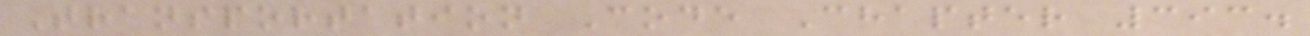Transportation Code Chapter 393.
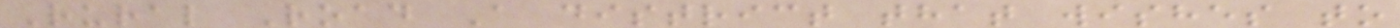Rural Road A district that wishes to
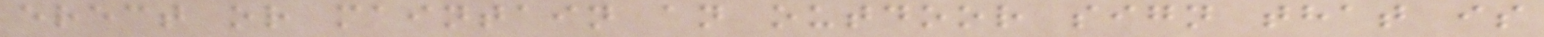erect or maintain an outdoor sign that is
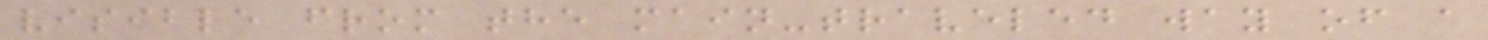visible from the main-traveled way of a
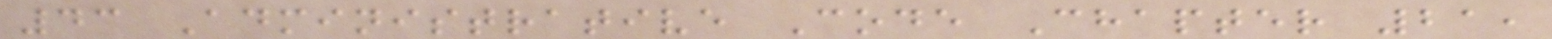43 Administrative Code Chapter 21,
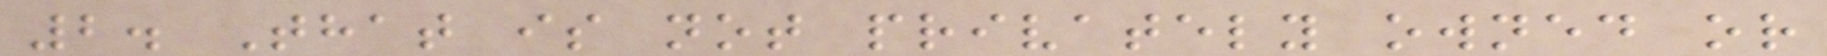2. That is not privately owned or
